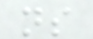ns
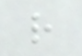r
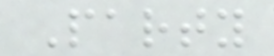Party
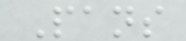Pans
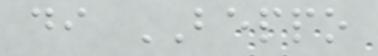di BEPPO
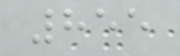855
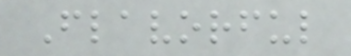Flavorful
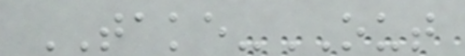TAKE-OUT
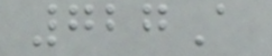727A
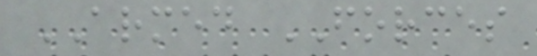ARMED FORCES
